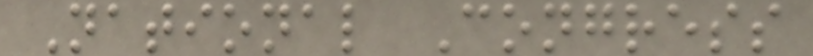National Congress
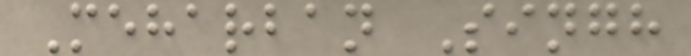Meharban Singh
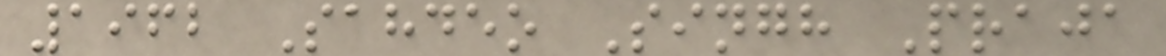1962 Sahdeo Singh Praja
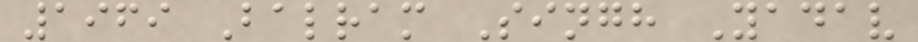1969 Balram Singh Yadav
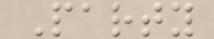Party
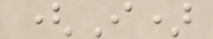(I)
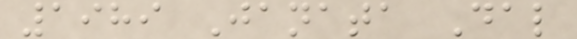1989 Janata Dal
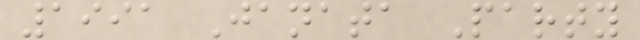1991 Janata Party
